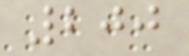200
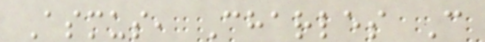Asmus, Charles C
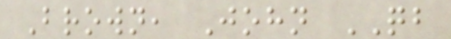Brown, John QB
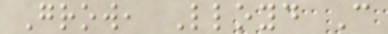Grow, Lloyd C
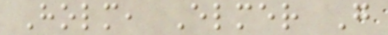Holm, Elmer G
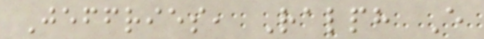Jeffries, Ralph E
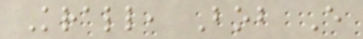Krall, Bob E
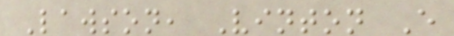Lawson, Vinton E
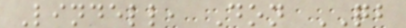Lindell, Don QB
